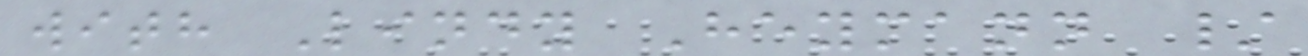with Lindy Heymann /
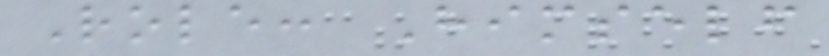Role: Himself
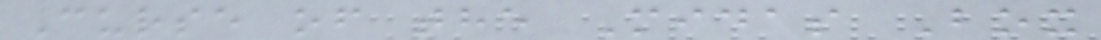Curse of the Midas Box
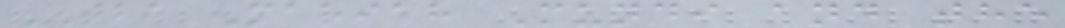TBA Mariah Mundi and the
